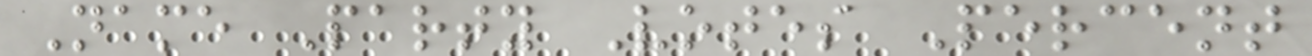Name Party Votes Percent
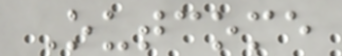Outcome
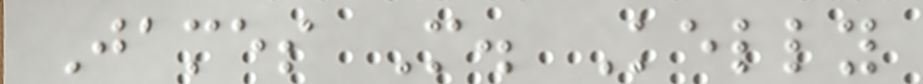James M. Kelly
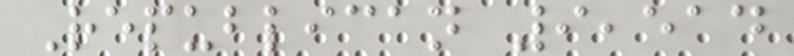Republican 9,514
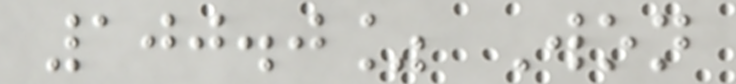100.0% Won
